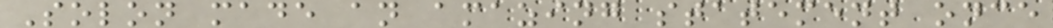Solon made an amazing statement once
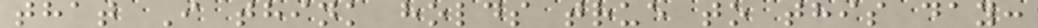that I think holds true to this day:
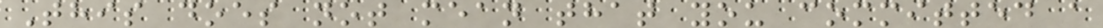This does not mean that you committed a
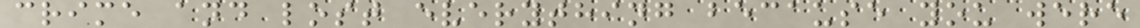crime and lost everything because you were
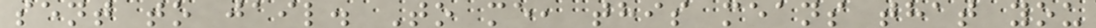sent to jail. To me, this means that you
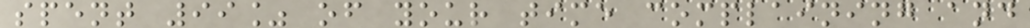spent 99% of your time complaining and
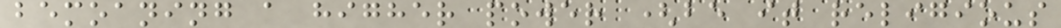bemoaning a higher power (be it religious
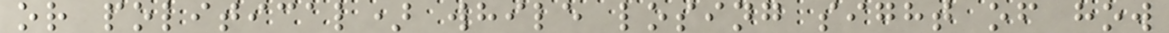or political) while losing sight of how
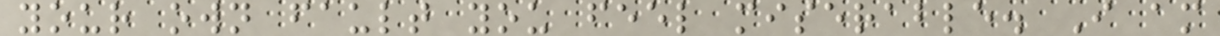your own fault you feel miserable. I am
